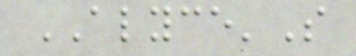ALYCE'S
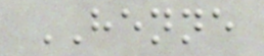HENNE
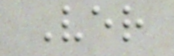Ver
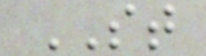ST
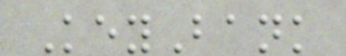KeyBank
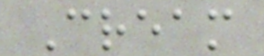Cream
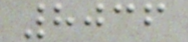8036
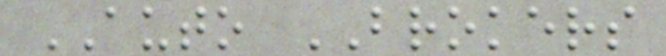AUTO BROKERS
